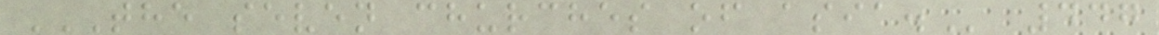THE SEVEN CHURCHES OF ASIA. 447
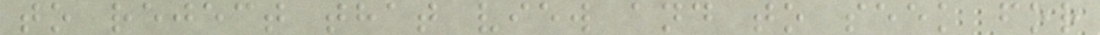to reject that view and to seek for
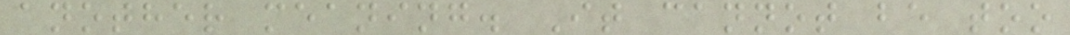another meaning. It cannot be too
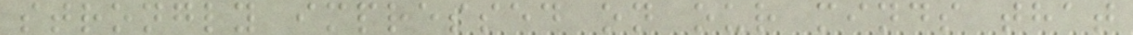strongly impressed on our minds that
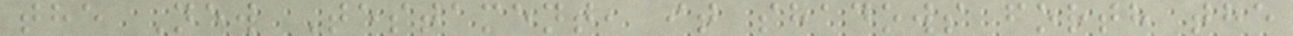the New Testament, it shadows forth the
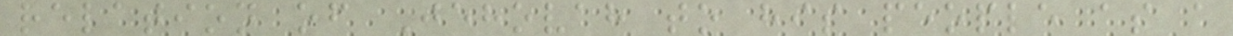relation of Jehovah to his people as a
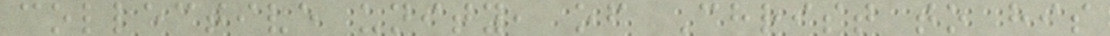collective unity, of Christ to his
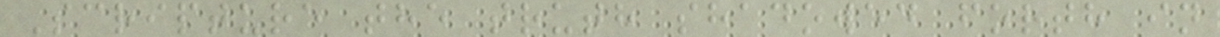Scripture the truth shadowed forth in
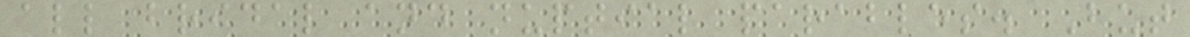all bridal and nuptial parables. But
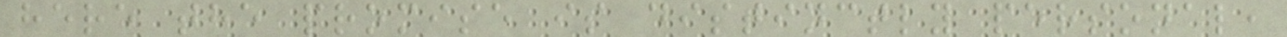here the promise is distinctly personal,
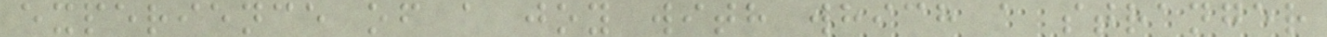experience of a joy with which a stranger
